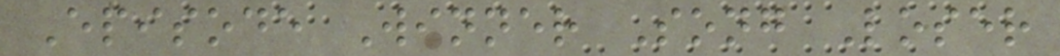Episode Winner Song Loser
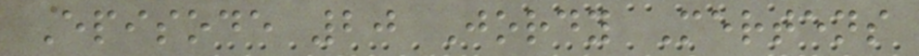Episode 20 Jordy Mertens
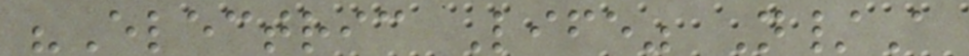"Electric Life" N/A
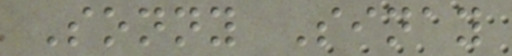Sonny Sinay
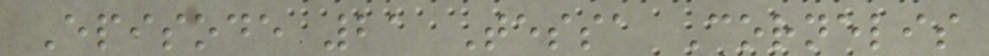Episode 21 Tessa Cornelis
